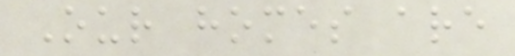Our homes are
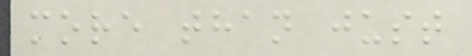more than just
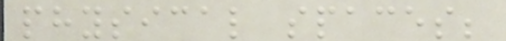physical spaces;
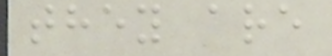they are
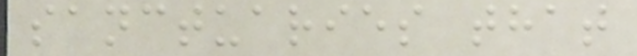sanctuaries that
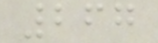267
